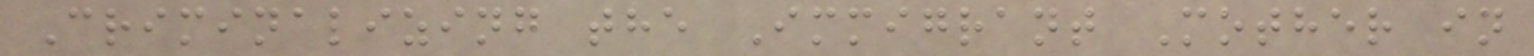Criminalizing the Immigrant Mother in
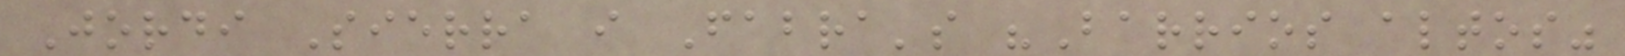Jordi Sierra i Fabra's "Barrios altos"
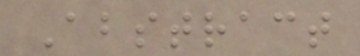Abstract
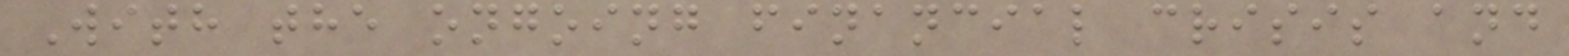With the ongoing financial crisis and
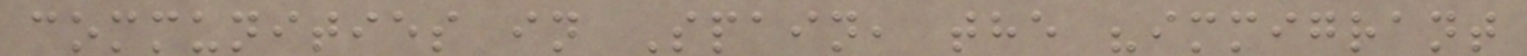communities in Spain, the "immigrant
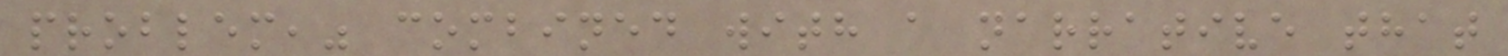problem," combined with a narrative that
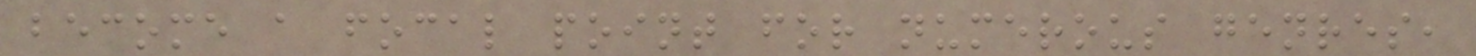become a focal point for numerous genres,
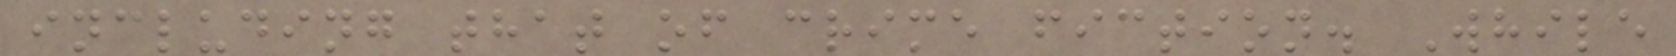including that of crime fiction. While
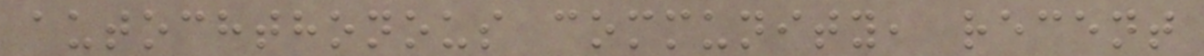autochthonous community, recent
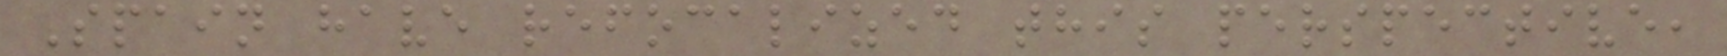Spain have refocalized this perspective,
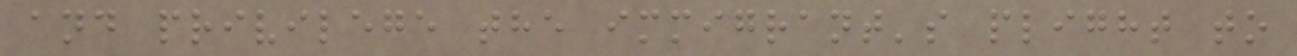and privilege the immigrant's plight to
